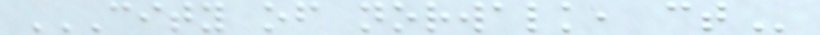CITY OF NORWALK, CT
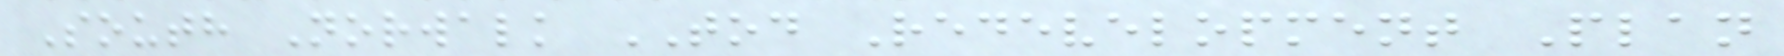South Norwalk TOD Redevelopment Plan
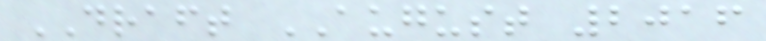DRAFT AUGUST 2016
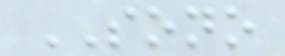SONO
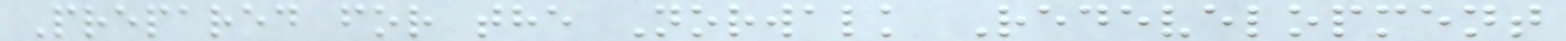Prepared for the Norwalk Redevelopment
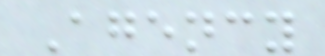Agency
